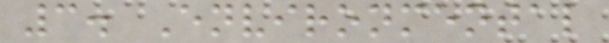3. Environmental
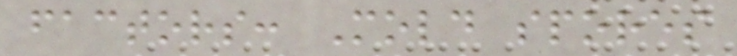factors: Mold spores
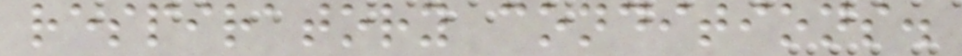respiratory conditions.
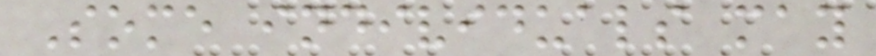Some individuals may
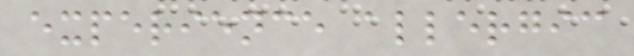experience allergic
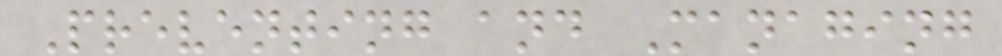Preventing and Managing
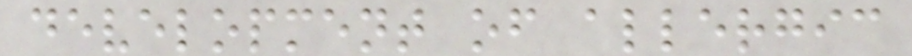development of allergic
